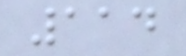114
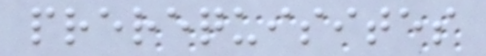prerequisites
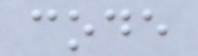code
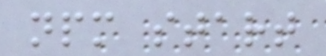npm start
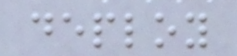deploy
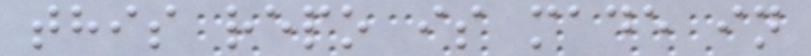this repo is made in
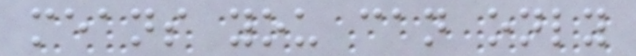means you can only
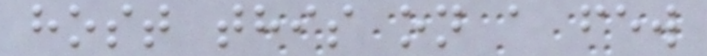host this on a few
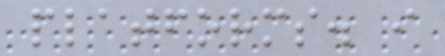platforms. i
